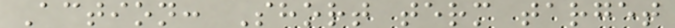Action: Short term target
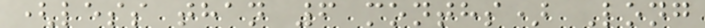(less than 6 months) Long
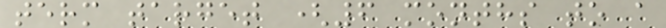term target (6 months to a
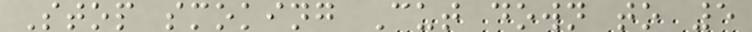Stop smoking Cut down to 5
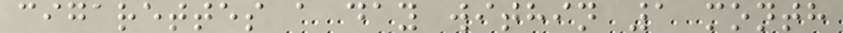cigarettes a day within 1 month
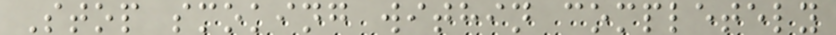Stop smoking within completely
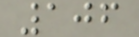106
